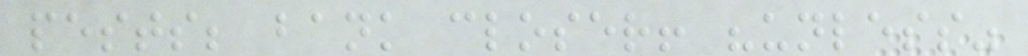pests; bank closer! "unless"
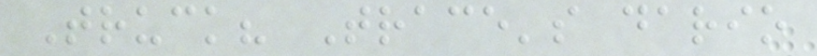Truck? Trace's dario
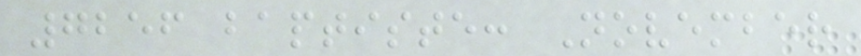7256 baptiste: November
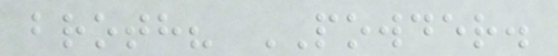broth? POWDER.
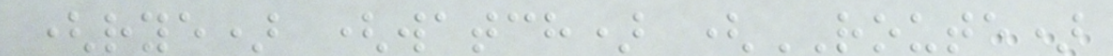(rye) (watch) (ROUTE)
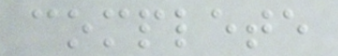complete
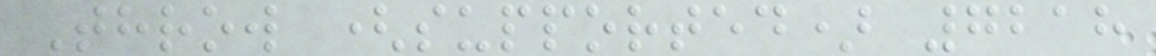Throw (supported) 7218
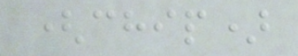(chip)
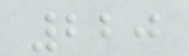220
